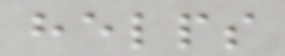helps
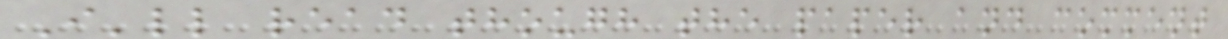I'll read though the paper and comment
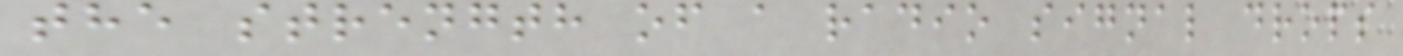the strength of a radio signal drops
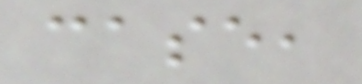case,
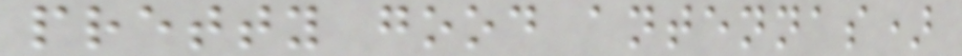pretty good antennas)
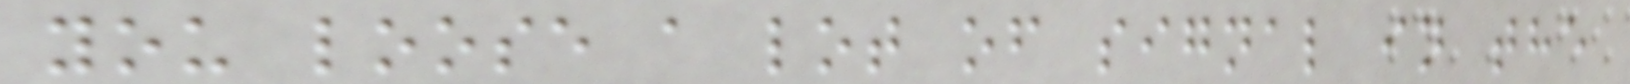you loose a lot of signal in the
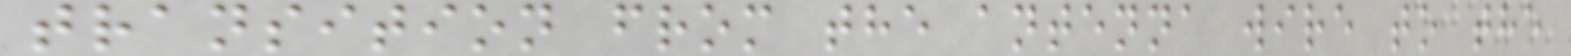transition from the antenna wire to the
